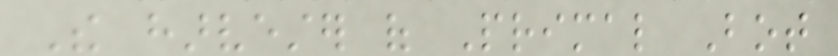The harvester of Primal Bot
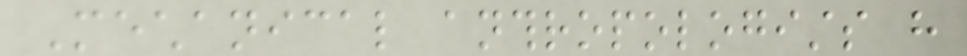Mechanical anthropologists have
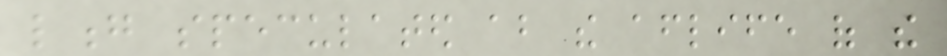long speculated about the afterlife of the
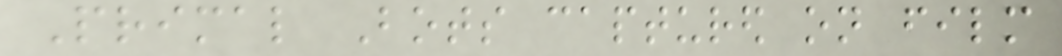Primal Bots captured on film
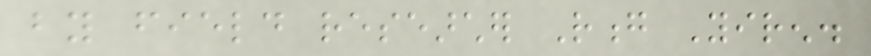by field researcher Rong Yiren.
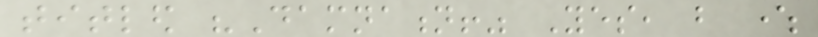titled "Damnation!" Yes, but where
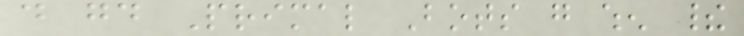do good Primal Bots go when their
